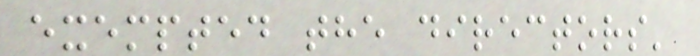exempted the directors'
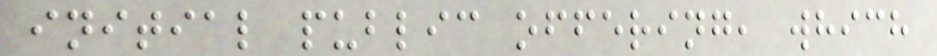initial public offering, which
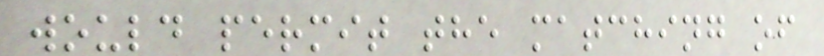would permit the matching of
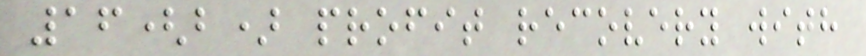16(b) profit recovery with
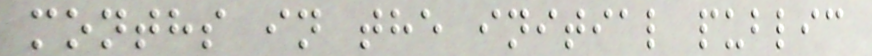months in the initial public
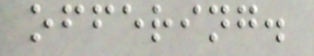offering.
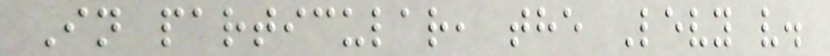In particular, the Levy v.
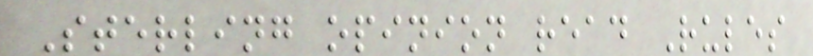Sterling opinion read Rules
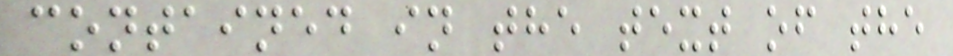contained in the text of the
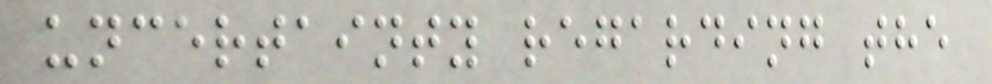uncertainty regarding the
